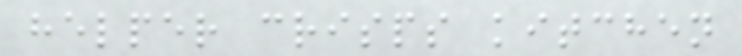helper crisps kitchen
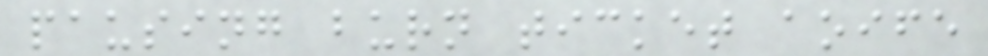pausing burn ticket aoife
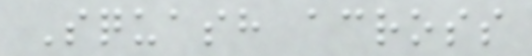Squash across
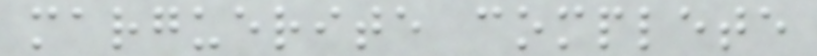marguerite complete
